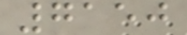7150
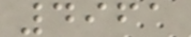4961
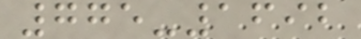775-1692
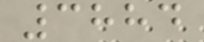3884
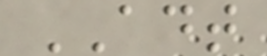ADT
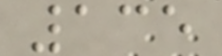135
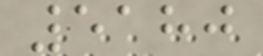5180
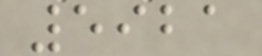5921
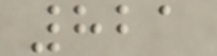821
